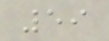59
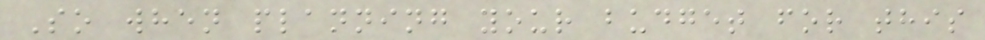So when planning your budget for this
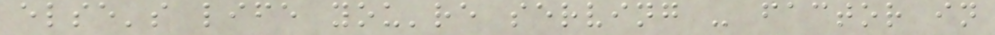else's life you're serving - factor in
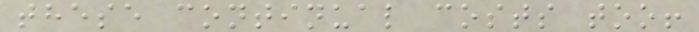these continual costs too!
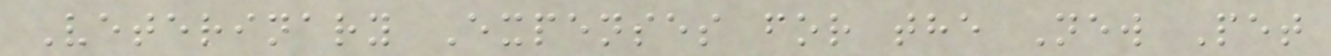Veterinary Expenses for the New Pet
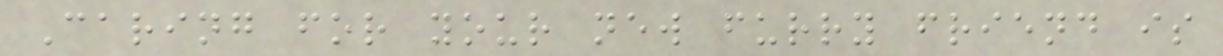Caring for your new furry friend is
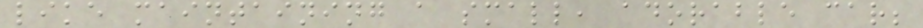like maintaining a small, adorable car;
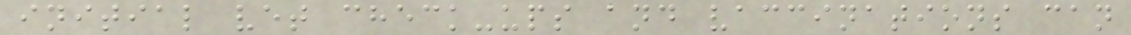initial vet check-ups and vaccinations can
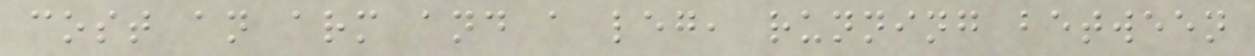cost an arm and a leg, running between
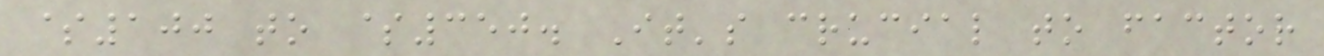$100 to $350. It's crucial to factor
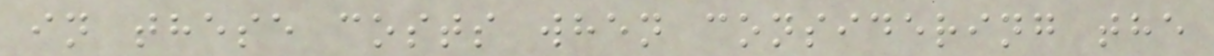in these costs when considering the
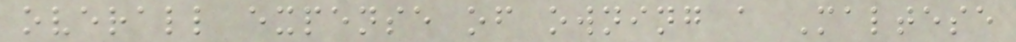overall expense of owning a Maltese
